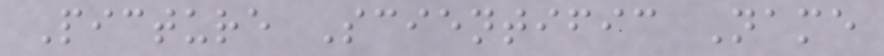Picture Scientific Name
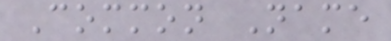Common Name
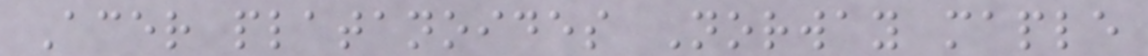Acer platanoides Norway maple
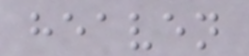heaven
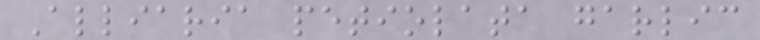Alliaria petiolata garlic
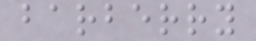barberry
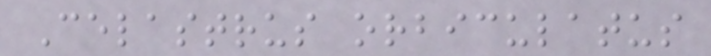Celastrus orbiculatus
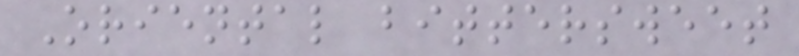Oriental bittersweet
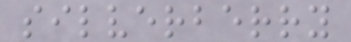silverberry
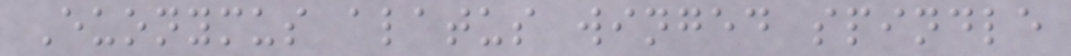Euonymus alatus winged spindle
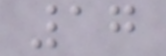17
